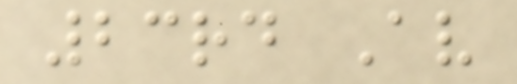23rd Av
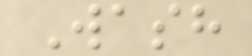Wash
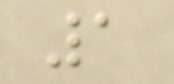1
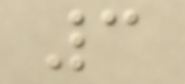3
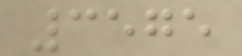3575
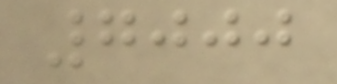7000
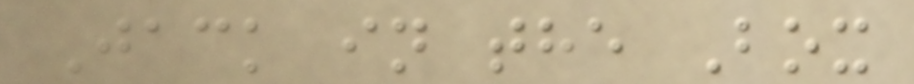Jack in the Box
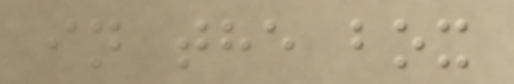in the box
